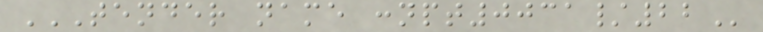TENDER NAME :NPT0031/22
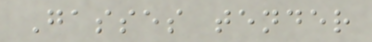Gasses tender
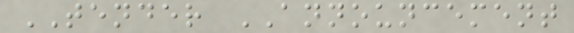TENDER ANNOUNCEMENT
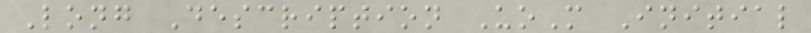Long Description UoM Initial
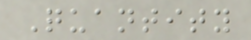Quantity
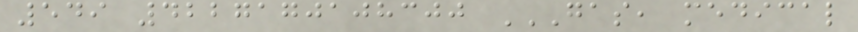549 4227170108300 GAS, MEDICAL
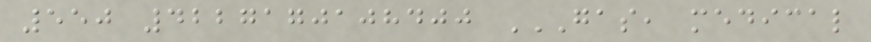550 4227170108400 GAS, MEDICAL
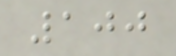100
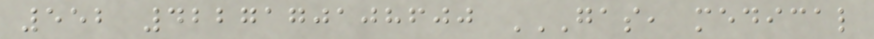552 4227170108600 GAS, MEDICAL
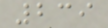239
